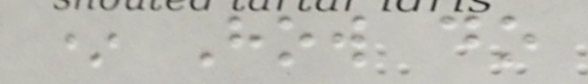* How do
